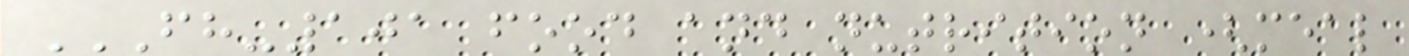FH-101 FOOD AND NUTRITION (MEAL
